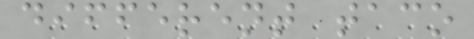different taco
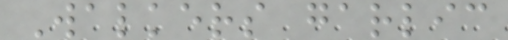Walkers garlic
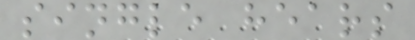single hears
